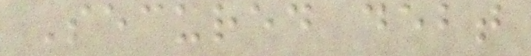Secured debt
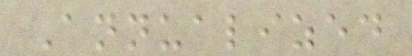Annualized
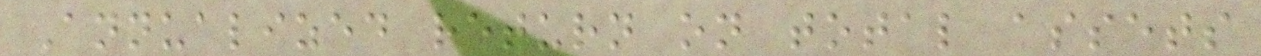Annualized return on total assets
